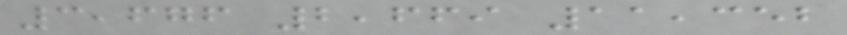3,676 2,669 11,352
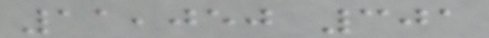11,050 301
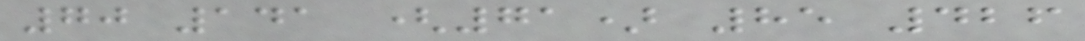70 141 (71) 85 426
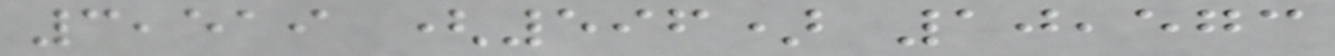3,519 (596) 10,573
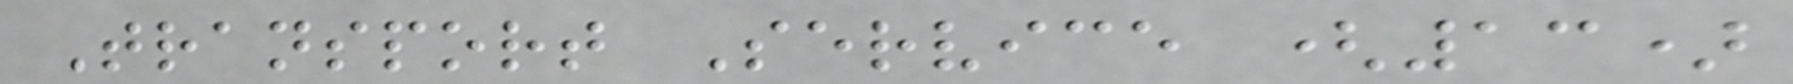Transport Service (13)
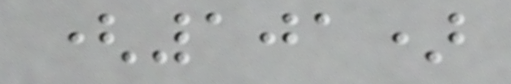(101)
